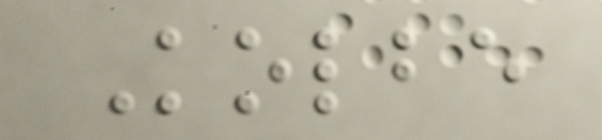Kolbe
